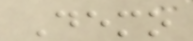Demo
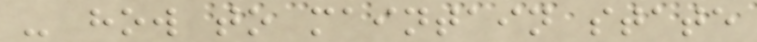- how to maintain state
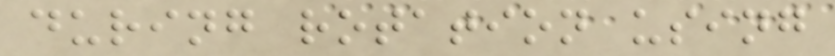during rotation using
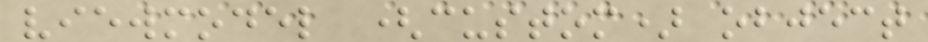viewmodel (custom) object
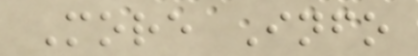More Info
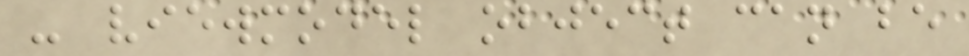- viewmodel object can be
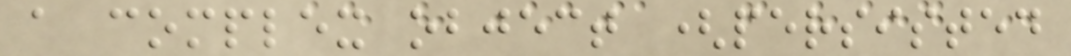a complex object (persisted
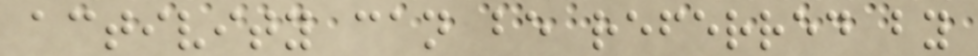activity can be referred by
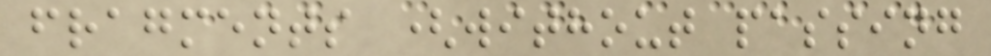fragments (without passing
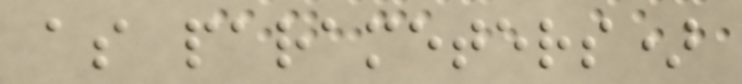as parameters)
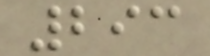293
